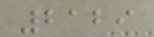2129
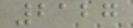2127
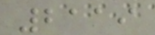2119
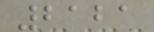2121
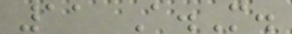11 A.M.
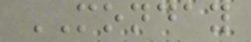MONDAY
